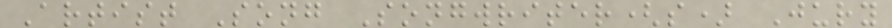Artist Song Songwriter(s) Jury
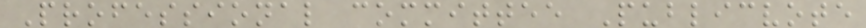Professional committee Publicvote
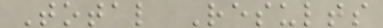Total Results
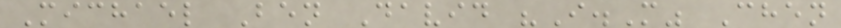Michael Ben David "I.M" Chen
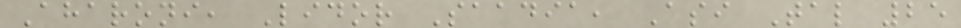Aharoni, Lidor Saadia, Asi Tal 25
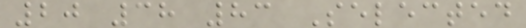20 38 83 Selected
